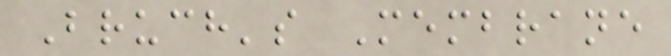Bruch's Membrane
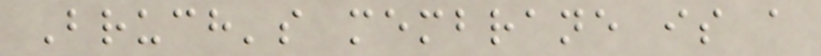Bruch's membrane is a
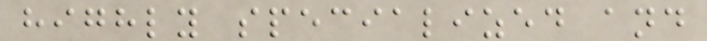highly specialized and
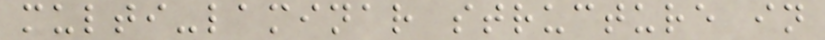multi-laminar structure in
